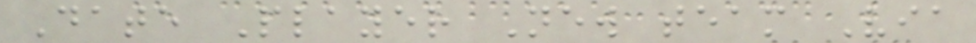Date Player New team Via
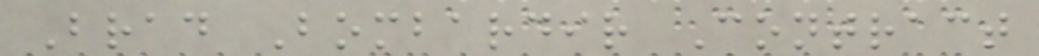Brad Bombardir Contract
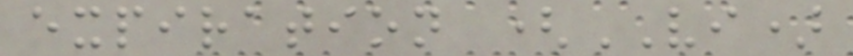expiration (VI)
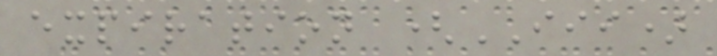expiration (III)
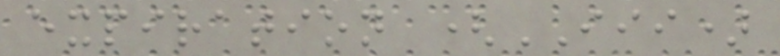expiration (III)
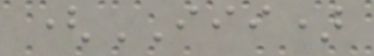(III)
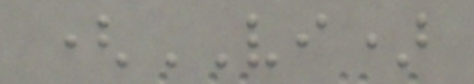(VI)
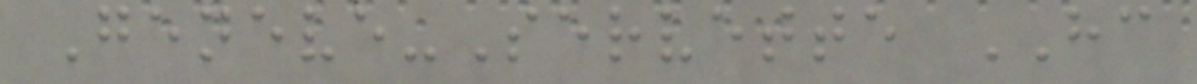Geneve-Servette HC
